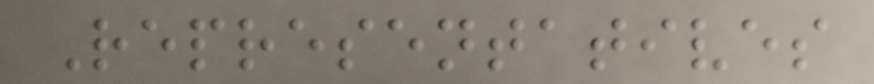Representatives
